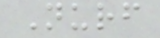Nurf
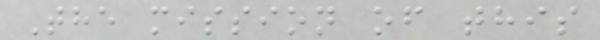The mission of this
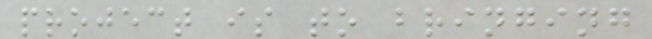project is to bringing
